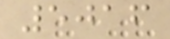5016
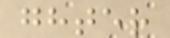ghter
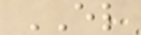EL
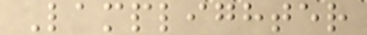Lamplighter
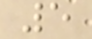5
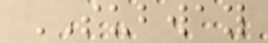SUBWAY
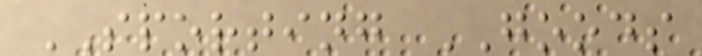SPORTING GOODS
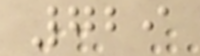729
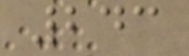243
